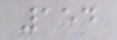154
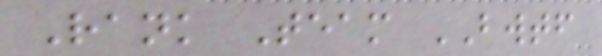Rank Team BWTF
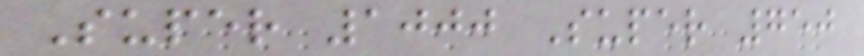Super 1000 Super 750
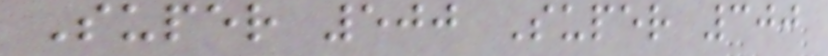Super 500 Super 300
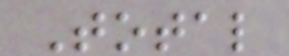Total
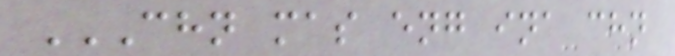CHN MAS ENG INA CHN
